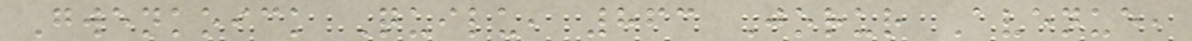Gwenkoick Quilu, 863 Jorur Avenue,
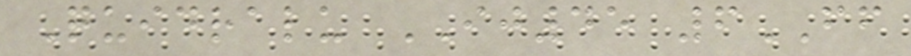Quidralu IJ45 6FF
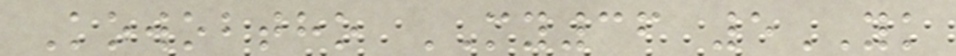Kowobtho MY36 5YK
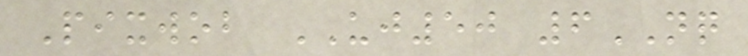Pixwob UJ50 6NQ
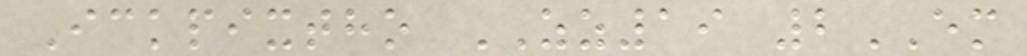Ickpixtho ZZ19 2EM
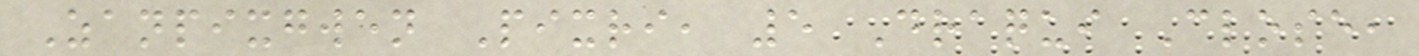Zanpixgwen Pixri, 5 Draqui Close,
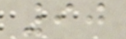90
